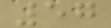57
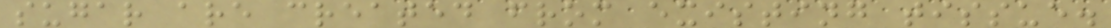sugar are created from existing tissue.
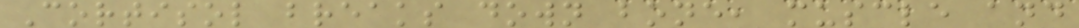Cortisol breaks down bone, muscle and
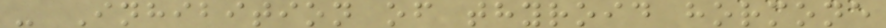- Inhibition of thyroid hormone
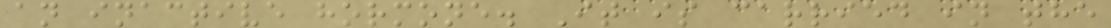an inactive hormone. It is carried in the
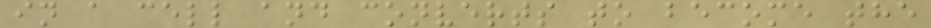in a cell and converts to become the
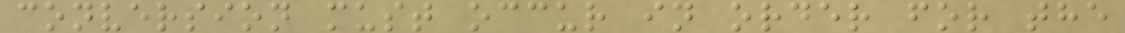conversion must occur in order for the
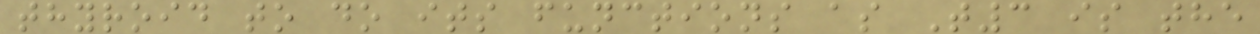thyroid to do its functions as T3 is the
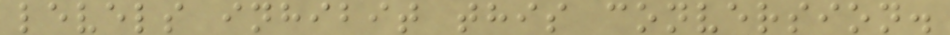levels inhibit this conversion.
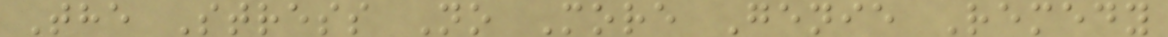The Stress No More Genie Remedy
